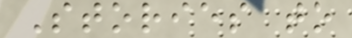Stories to
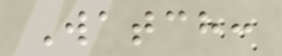Watch:
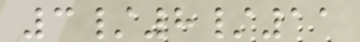3/8/11
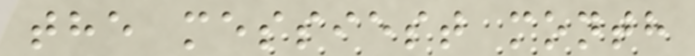the messiest month
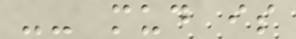-- mud is
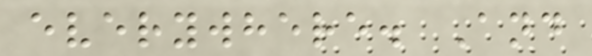everywhere. And
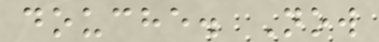douche. Now
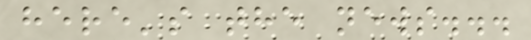here's the news...
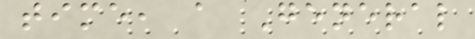time, a General
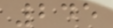245
